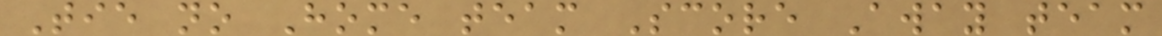Tie no Home team Score Away team
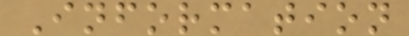Information
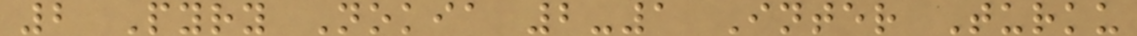2 Pyry Nokia 2-1 Inter Turku
